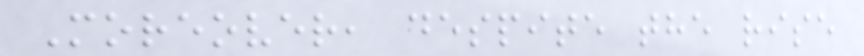Moreover, despite the rise
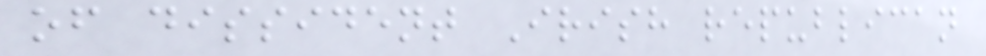of dissident Irish republican
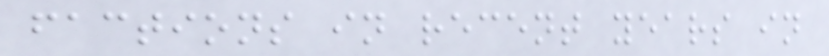factions in recent years in
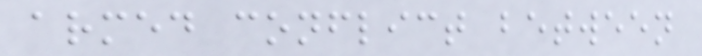armed conflict between
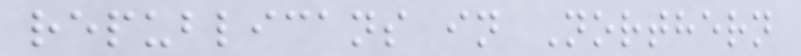republicans in Northern
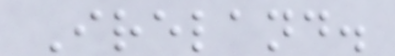Ireland.
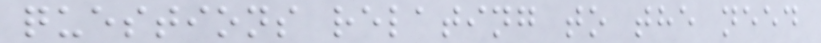questions relating to the need
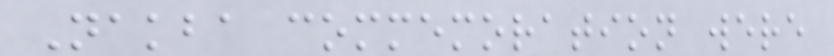Nakba commemoration were
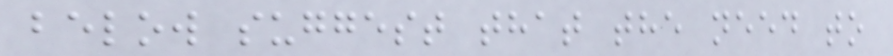below suggest that the need to
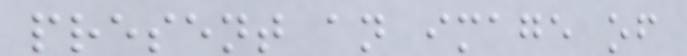present an image of
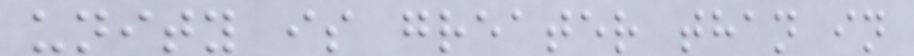unity is greater than in
